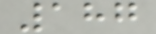187
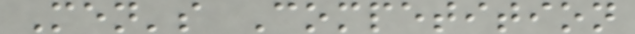Men's Competition
